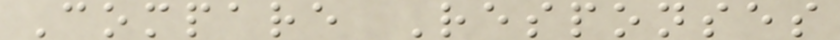Compare Responses
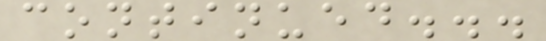continued...
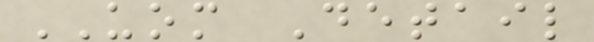UOM Detail
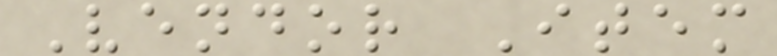Vendor Item
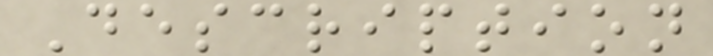Description
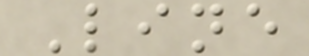Line
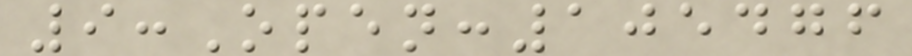9:Open:105476
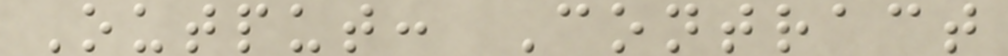Output: Contract
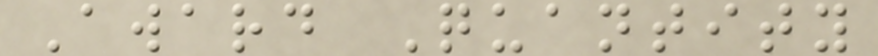Award Quantity
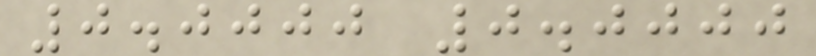0.0000 0.0000
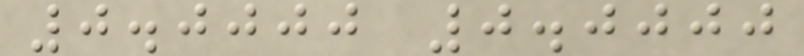0.0000 0.0000
